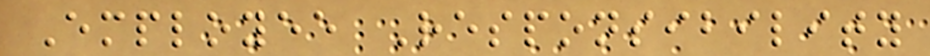Employee Responsibility
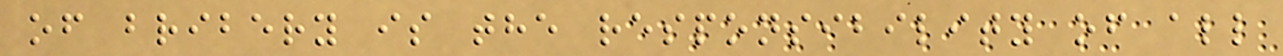of bribery is the responsibility of all
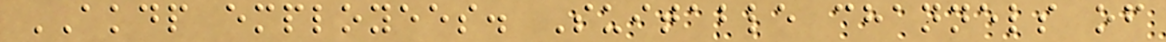AKDP employees. Suitable channels of
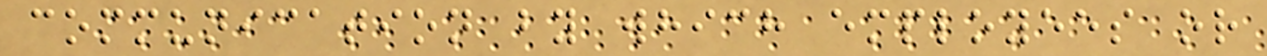communication by which employees or
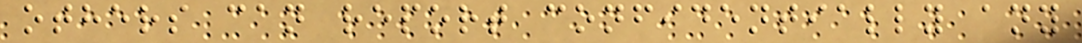others can report confidentially any
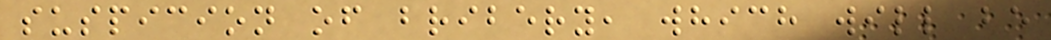suspicion of bribery, which will be
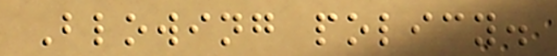Blowing policy.
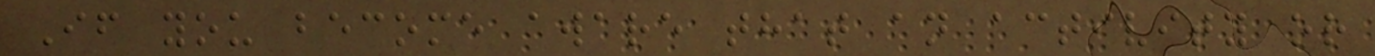If you become aware that an activity or
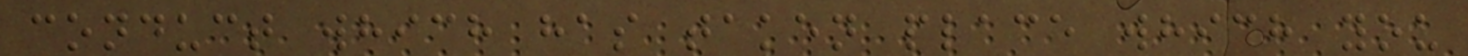conduct which has taken place which you
